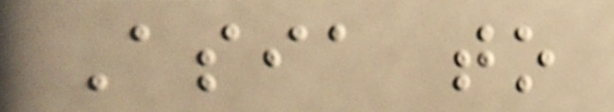Asia to
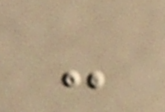-
